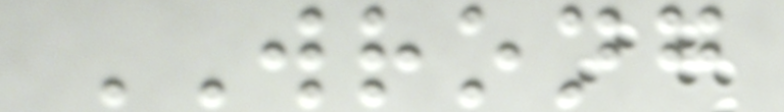WRONG
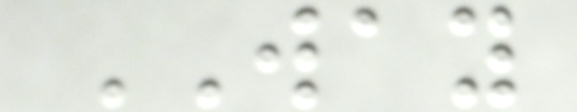WAY
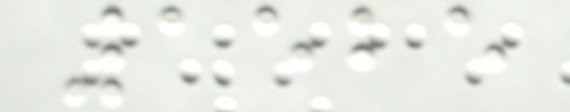1525
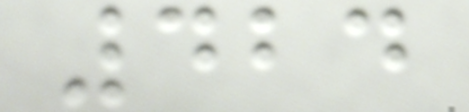424
